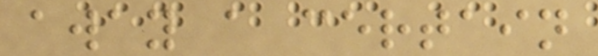away a certain
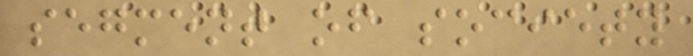segment of society
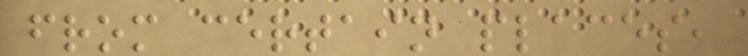from certain places,
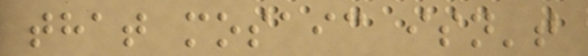that mosaic isn't
